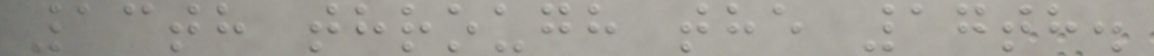13th through the 17th.
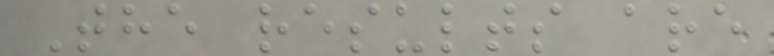The results are
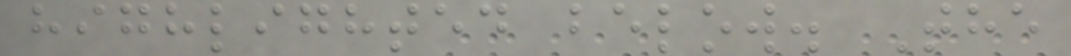highlighted below. The
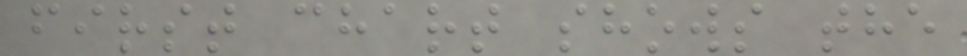first chart shows the
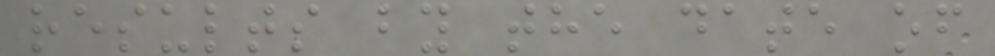results by the date of
